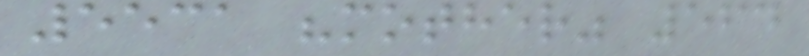5531 "mother" 564
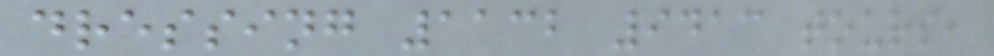dressing 1132 9413 tours,
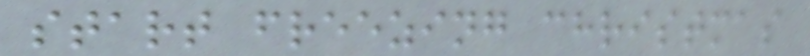start freezing christmas
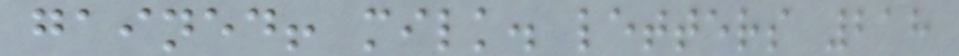gained! milk. letters 218
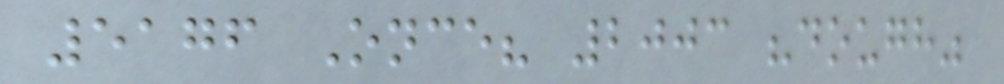5176 Once? 2003 "dough"
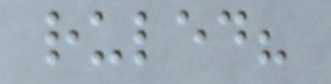ruled?
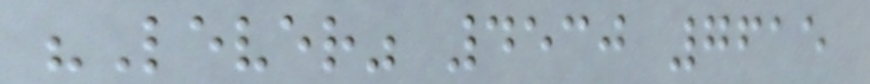"Lever" 4530 7615
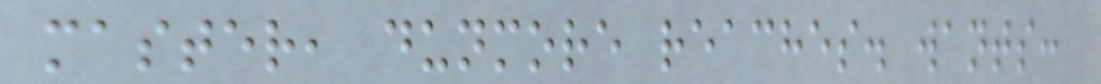master, dunmore reaches. wants:
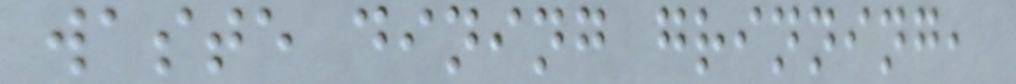waste dining grinning,
